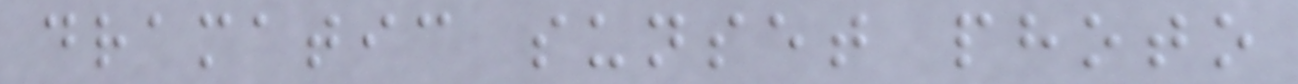dramatic sunset photo
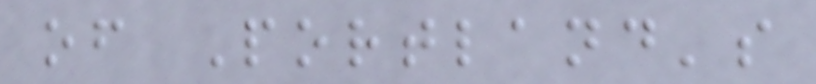of Portland's
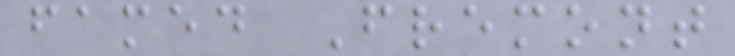famed Fremont
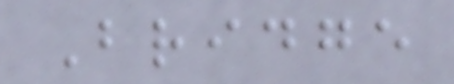Bridge
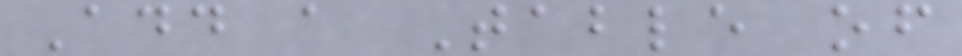Add a Table of
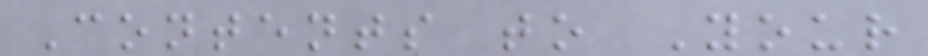Contents to Your
